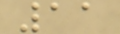11
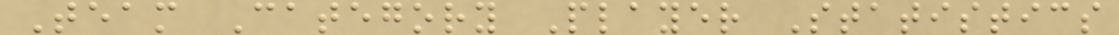Team Category Player Statistics
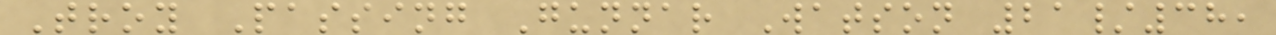Troy Passing Gunnar Watson 21/38,
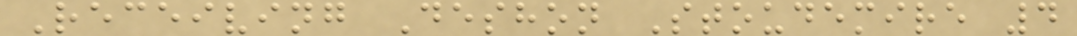Receiving Deshon Stoudemire 4
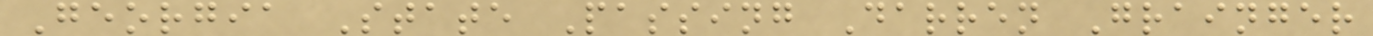Georgia State Passing Darren Grainger
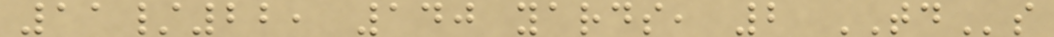11/22, 140 yards, 2 TDs
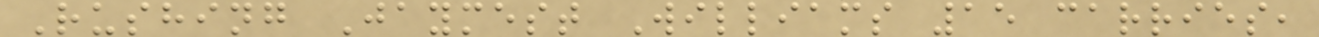Rushing Jaymest Williams 15 carries,
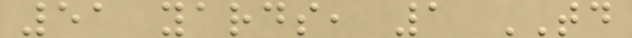51 yards, 1 TD
